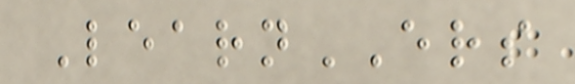LearnERS
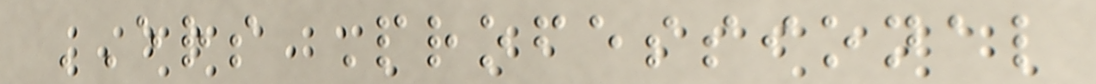ERS Professional
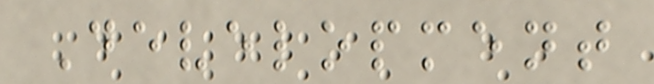Development
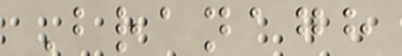Branagh
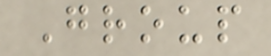Group
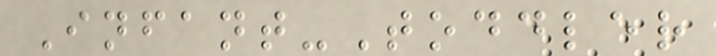Infant-Toddler
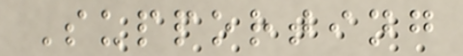Supporting
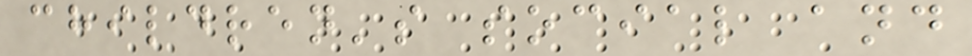children's social and
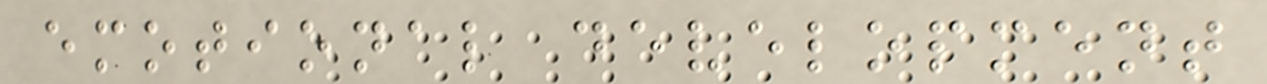emotional development
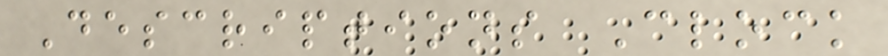Descriptions Clock
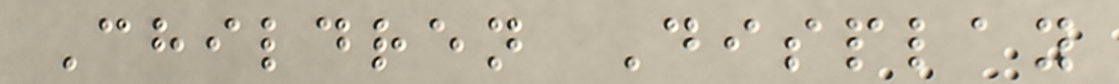Children Display
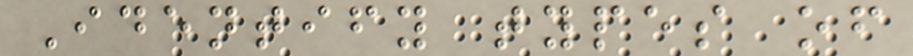Identify types of
